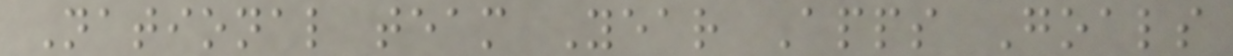National team Year Apps Goals
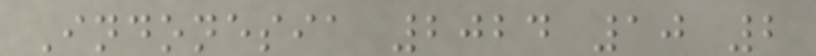Indonesia 2024 10 2
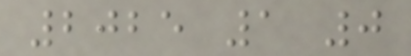2025 1 0
